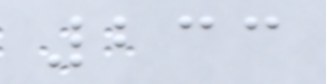233
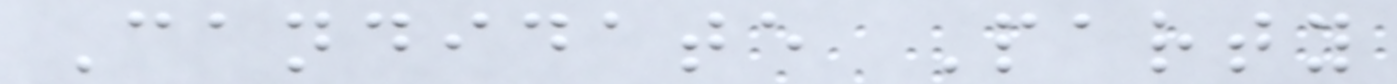Candidate Party
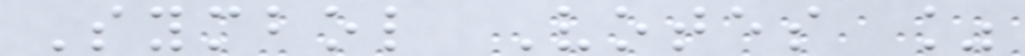Symbol Votes %
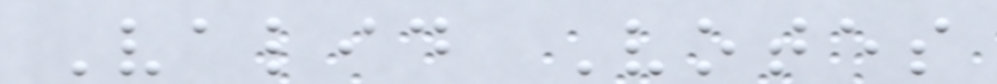Valid Votes
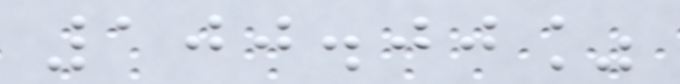100.00%
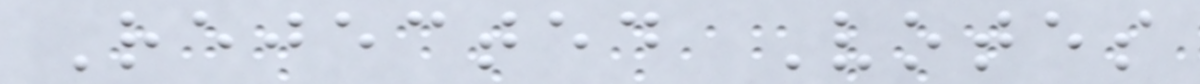Rejected Votes
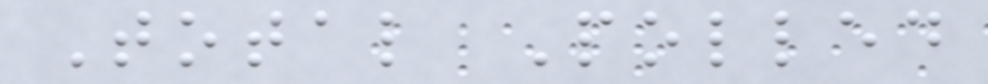Total Polled
